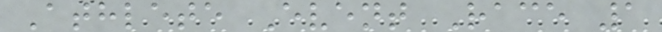Athlete Event Race 1
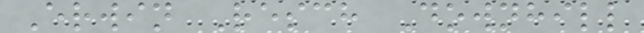Erwin Resch Downhill
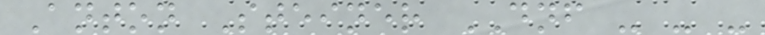Anton Steiner DNF - - -
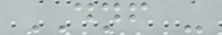DNF -
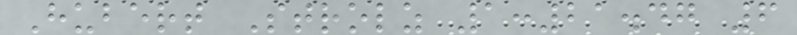Hubert Strolz 1:21.47 6
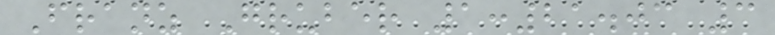Franz Gruber 1:21.03 3
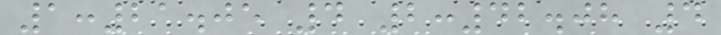1:21.05 4 2:42.08 4
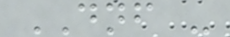DNF -
